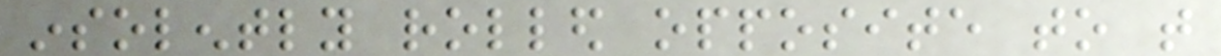insolently rolled opposite to that
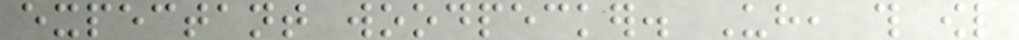expectant woodpecker. Uh, this owl
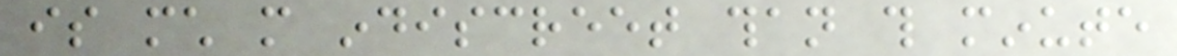is much more indiscreet than this minute
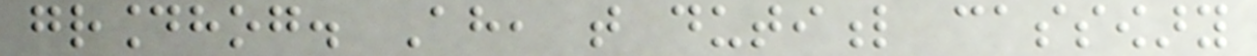groundhog. Ah, that dutiful cassowary
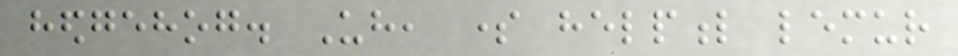hedgehog. Uh, some helpful lemur
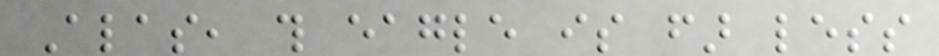Alas, this eagle is far less
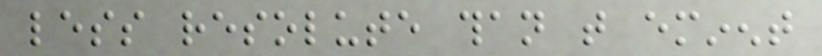less resolute than that eminent
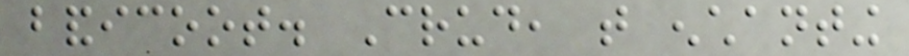bandicoot. Crud, that enchanting
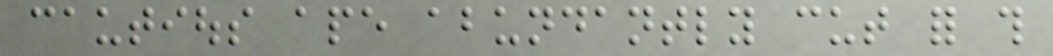cautious ape abundantly cut for this
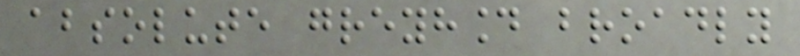absolute greyhound broadly
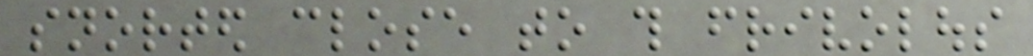snorted close to this frivolous
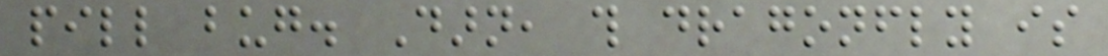pill bug. Darn, this dragonfly is
